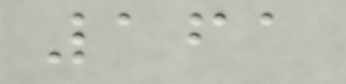161
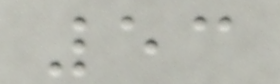53
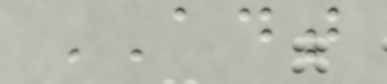ADT
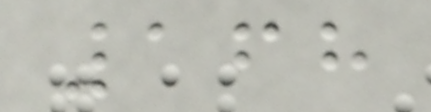168
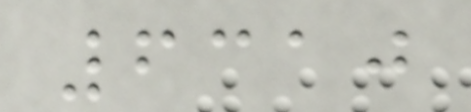6310
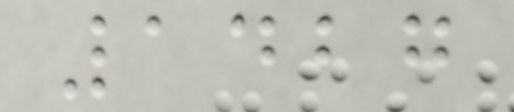1427
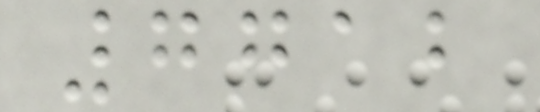7712
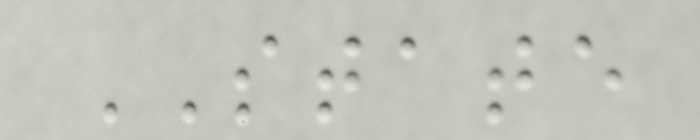STATE
